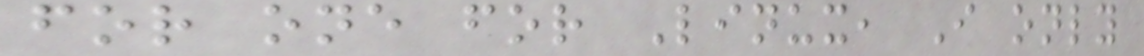for one for Linux, I only
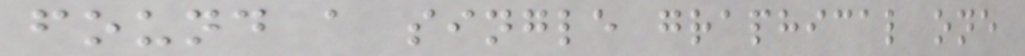found a single graphical one
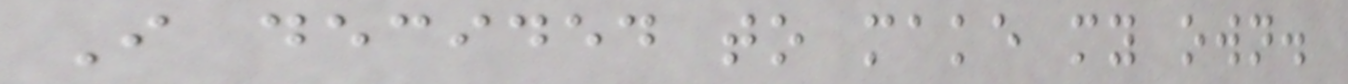I decided to make my own.
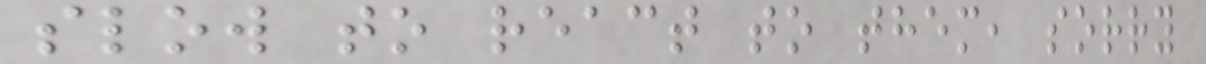slow to react to them, sorry
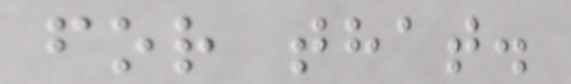for that.
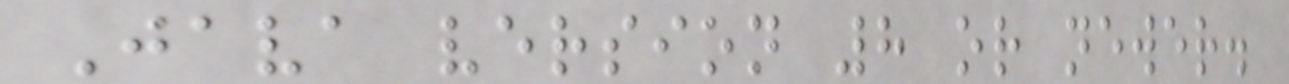Java version 8 or newer.
